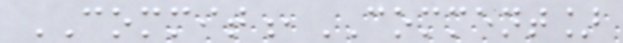COMMIT,COMMENT]
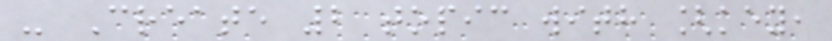- Create 2 topic with [key,
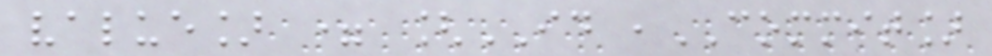value] = [ID ,COMMIT]
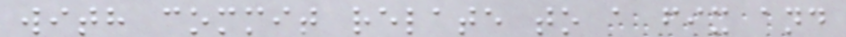with commit relate to a fix and
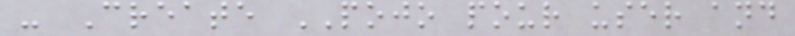- Create POJO pour user and
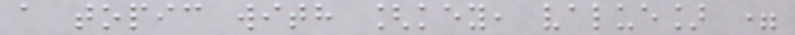a topic with [key, value] =
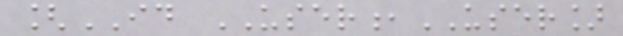[ID USER,USER]
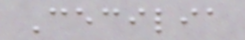Cecilia
